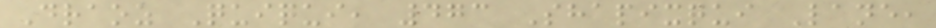Draoz Quiqui, 473 Shapixqui Lane,
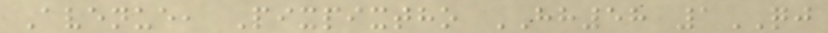Avenue, Pixpixtho HH58 1QJ
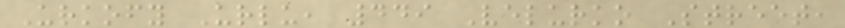Urkofy Urlu, 449 Velurko Street,
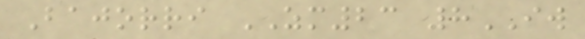Bajorri ZM23 8IW
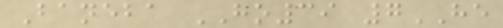Baneba HO39 7HE
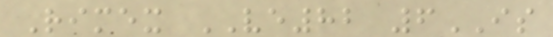Rimex VE82 6IS
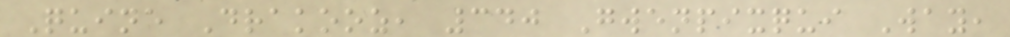Quine Drakooz, 340 Gwenpixqui Way,
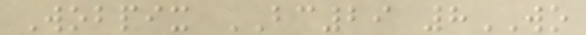Wobpix BC29 8WO
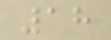18
